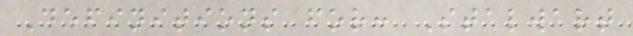Definitions for: Stalwart
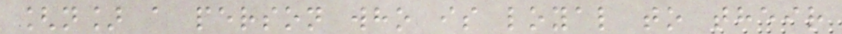[n] a person who is loyal to their
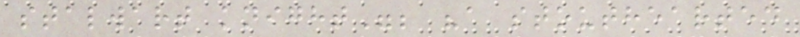stalwart knight"; "a stouthearted
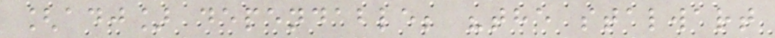[adj] dependable; "the stalwart
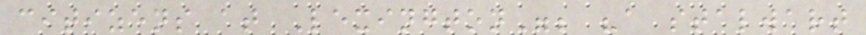citizens at Lexington"; "a stalwart
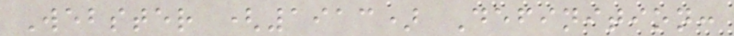Webster (1913) Definition:
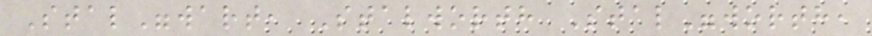Stal"wart, Stalworth Stal"worth,
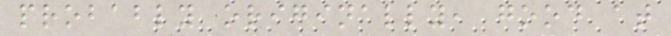probably originally, good at
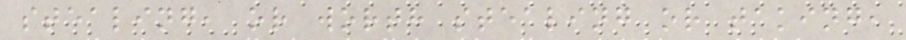stealing, or worth stealing or taking,
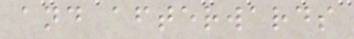and afterwards
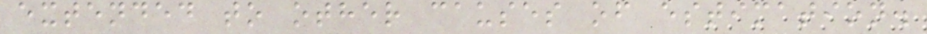extended to other causes of estimation.
